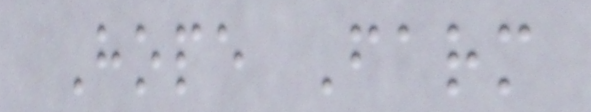Hope Farm
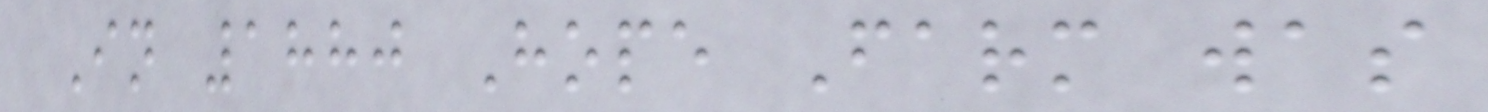In 1880 Hope Farm was
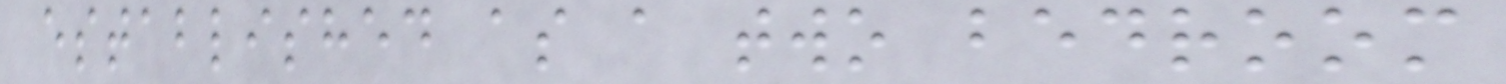established as a two bedroom
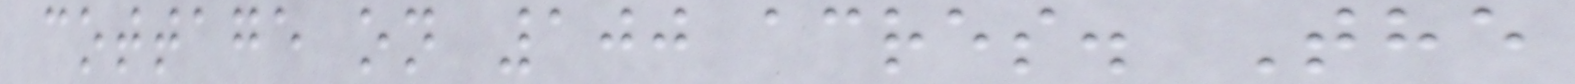cottage on 100 acres. The
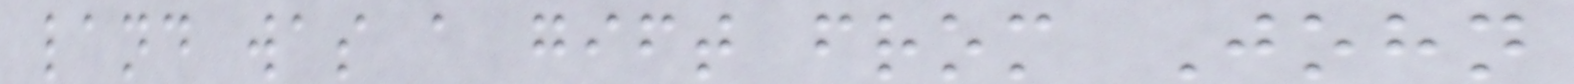land was a gift from John
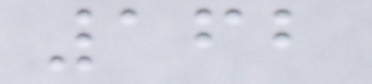162
